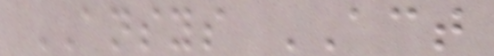ANSYS ACT
